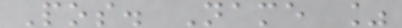Pos. Name %
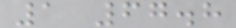1 67.8
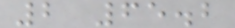2 65.2
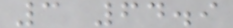3 64.9
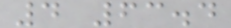4 63.4
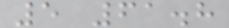5 61.8
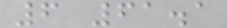6 61.1
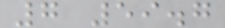7 59.7
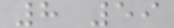8 59
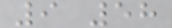9 58
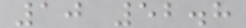10 52.8
